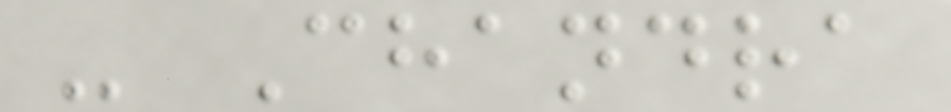- Chandra
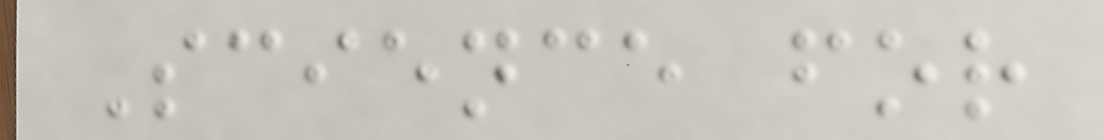Science for
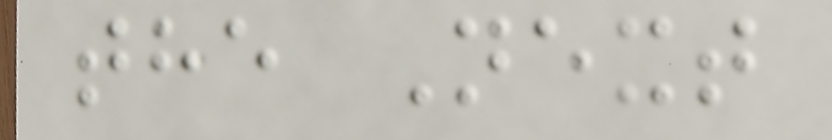the Next
